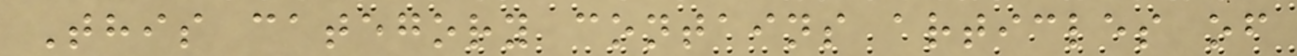This category contains articles of
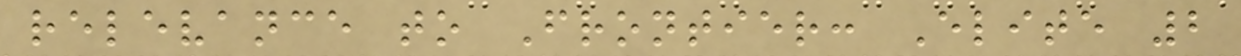relevance to Frontier: Elite 2
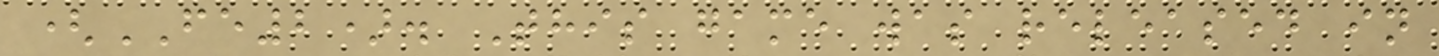(FE2). This game was released in
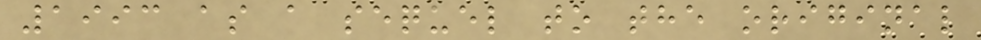1993 as a sequel to the original
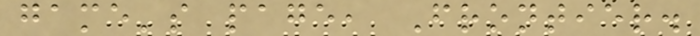game's page, Frontier.
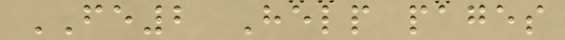FE2 Help pages
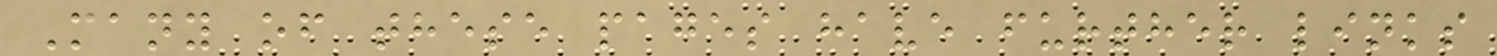Many of these pages have further links
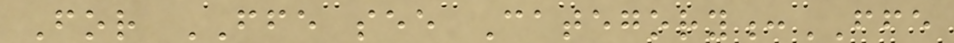For FFE see Category:FFE
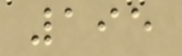195
